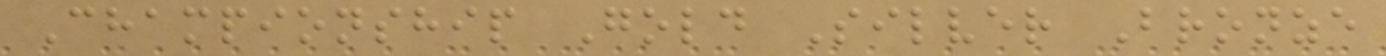Championship Gold Silver Bronze
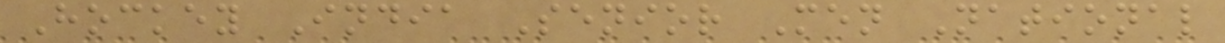Hockey India Senior Men National
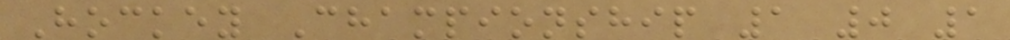Hockey Championship 1 0 1
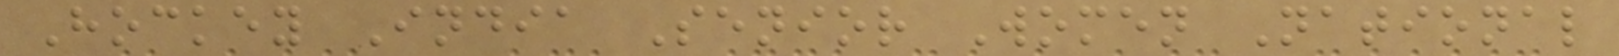Hockey India Senior Women National
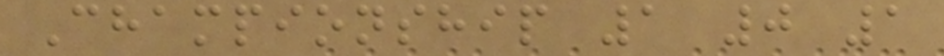Championship 1 0 1
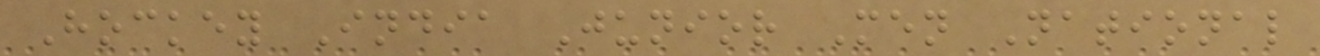Hockey India Junior Men National
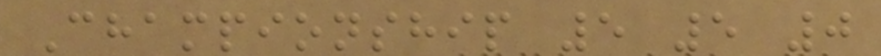Championship 5 5 0
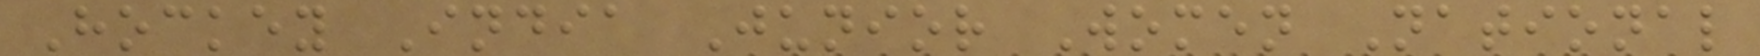Hockey India Junior Women National
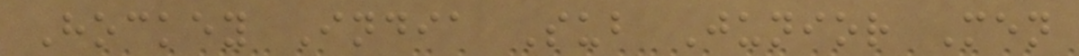Hockey India Sub Junior Men
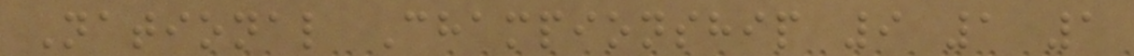National Championship 9 1 1
